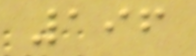196
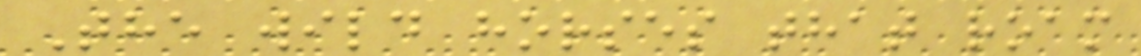The wild horses that roam
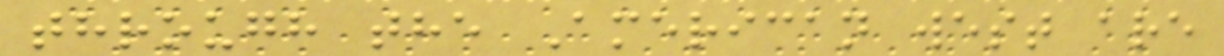through the American west are
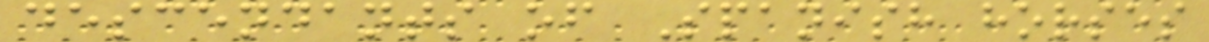descendants of Spanish horses
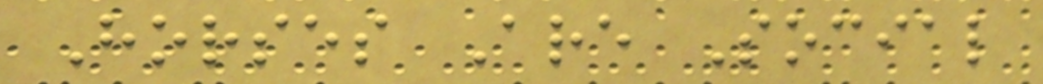Horses Are Social
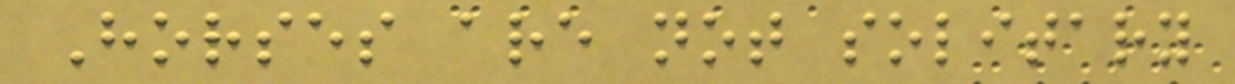Horses are not solitary
